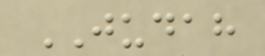JUDAH
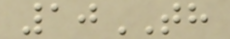10TH
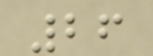26
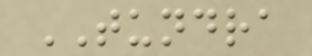TUNDRA
